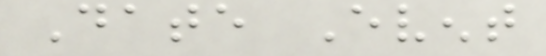Date Event
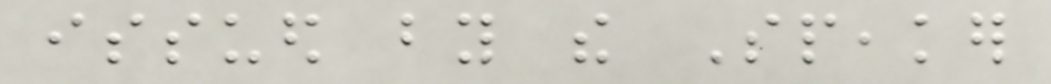issued by the Speaker
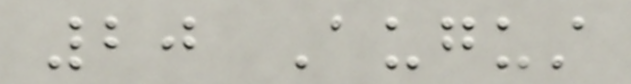20 August
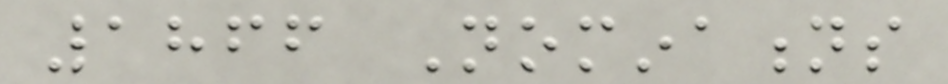1866 Nominations
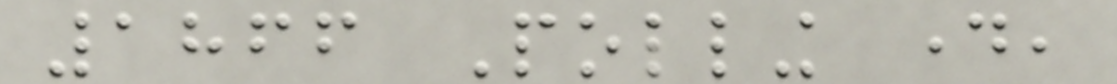1866 Polling day,
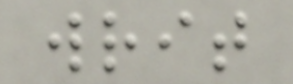writ
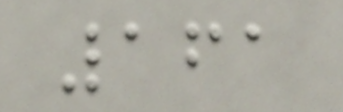161
